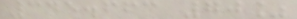345.663 70%
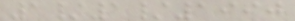1/1/1990
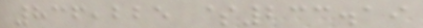836,225 $233.19
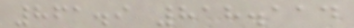861.9 818.114
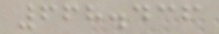668.436
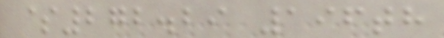$272.29 196th
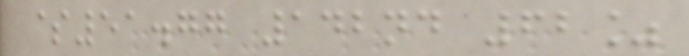$51.77 142nd 62%
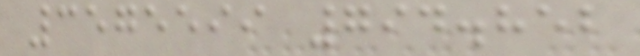3575599 794.852
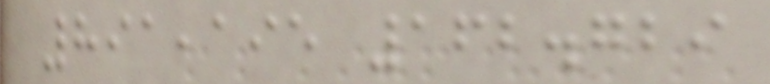891,195 162.729
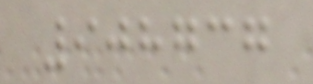908737
